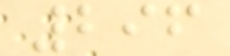296
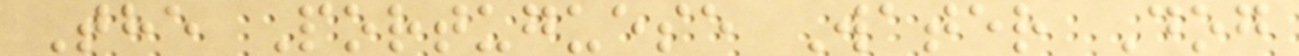The Portuguese Water Dog
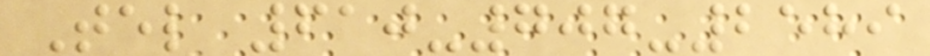Tel 610-707-2589
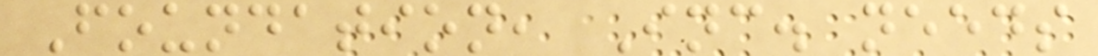Foundation, Inc. needs
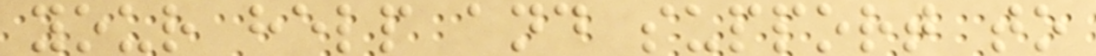your help and support to
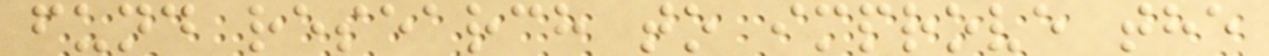fund research to improve the
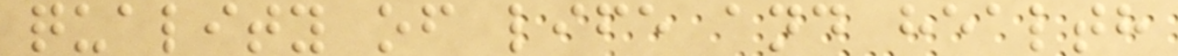quality of life and health
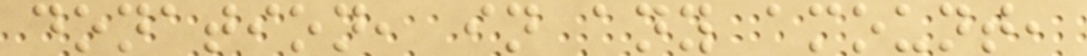donation, in any amount,
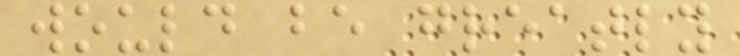would be greatly
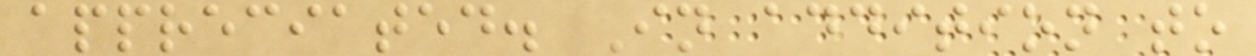appreciated. In addition to
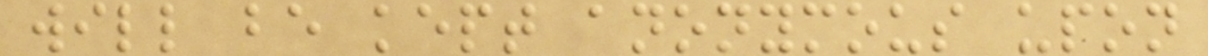will be kept anonymous upon
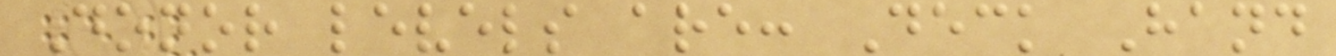Donor levels are: Deck Hand
